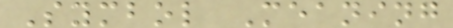Symbol Meaning
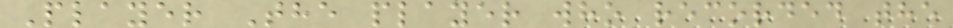Player The player who recorded the
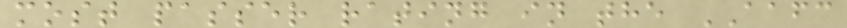most passer rating in the AAFC
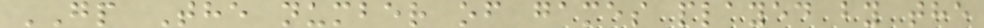GP The number of games played by the
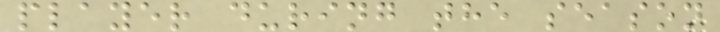player during the season
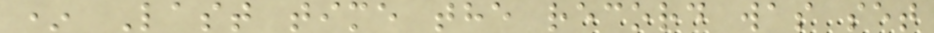* Last time the record was set
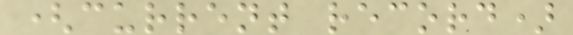(current record)
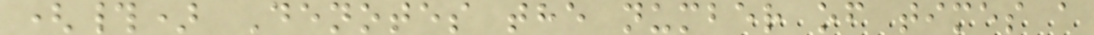(#) Denotes the number of times a
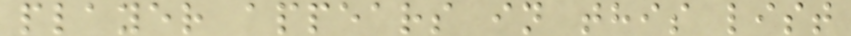player appears in this list
